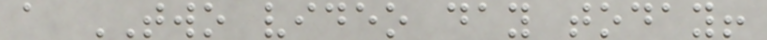a TWO video day today!
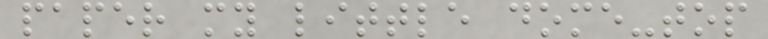paper my little dome-top
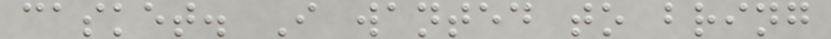casket. I wanted to bring
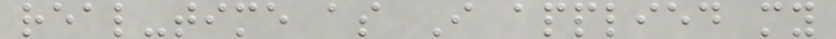real-time as I applied my
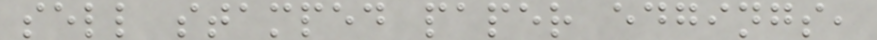sell stamped paper edgings,
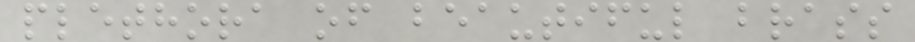plethora of beautiful brass
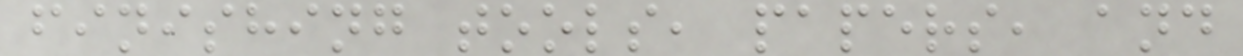finishing tools, papers, and
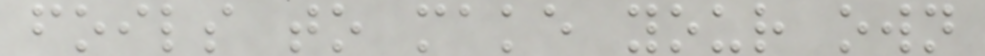foils to make your own
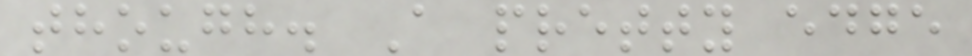though. A pretty edge
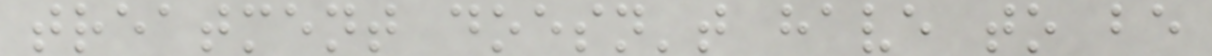treatment doesn't have to be
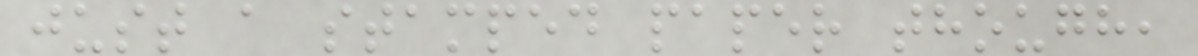just a stamped paper though,
